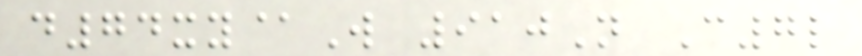d74xy@W 910N C7l
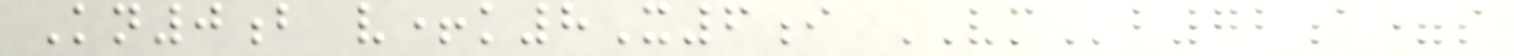Kn0b v+k8X6i VMb72a=s
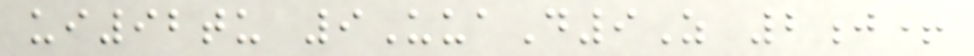ui92tu 9UuaD9Z 2j+
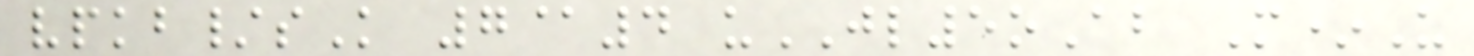vpkb/sK 7@4 uJL5oAb M*U
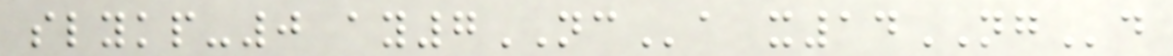slykp-0 ay7NCa x14NGd
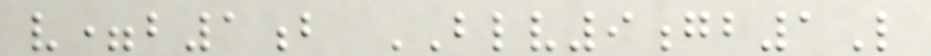v=b1b BLV9gb1L
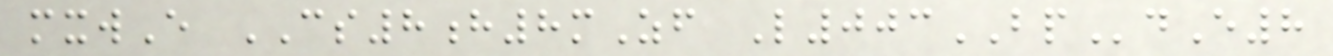mxwE CS8h8mZf L003BPdE8
